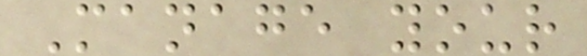Manage your
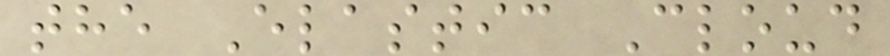the Elastic Cloud
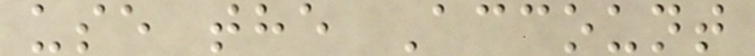use the Account
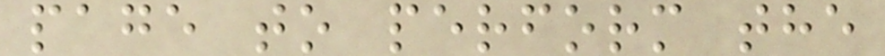page to perform the
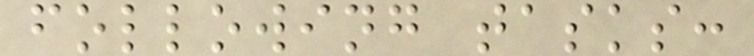following tasks:
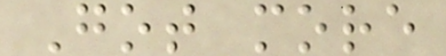Got more
